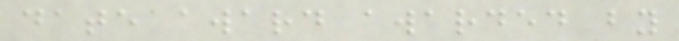date award awarded by
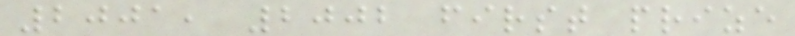2001, 2002 first prize
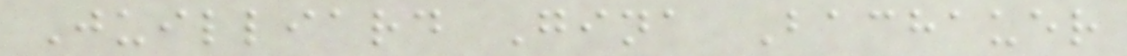Juilliard Gina Bachauer
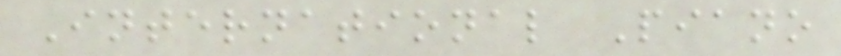International Piano
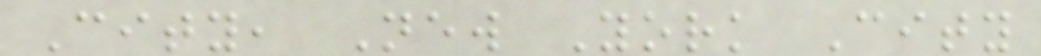City, New York City
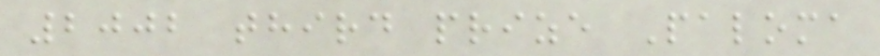2002 third prize Paloma
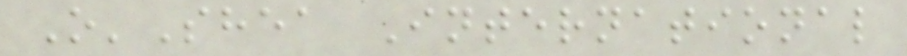O'Shea International
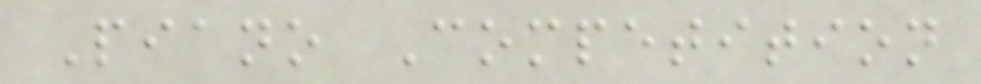Piano Competition
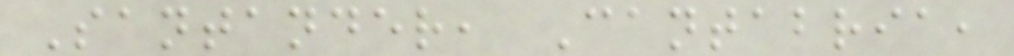Santander, Cantabria,
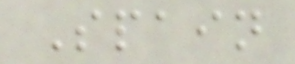Spain
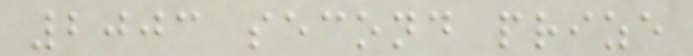2003 second prize
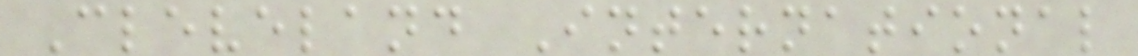Cleveland International
